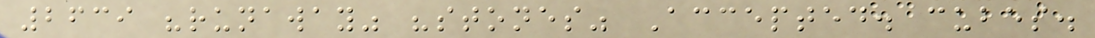2639 "runaway" "stones" Accepted. cubes.
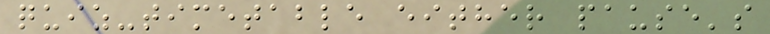quiz-timetable either pause's
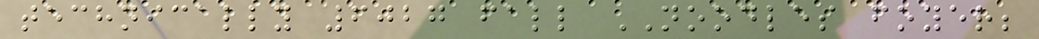technically 6027 fall NOODLES foyer;
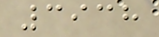3938
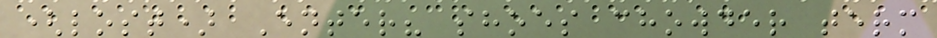(lost) Enter? shoes chowder term
